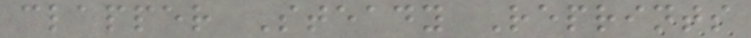clapper Steady Reprints
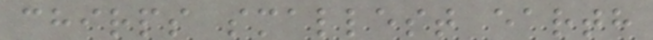chirps smallest earth
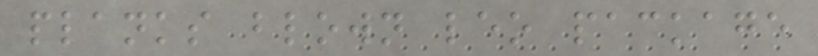planks blown leo package
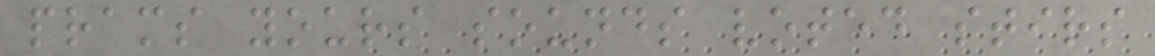prams yours sounds voted stirs
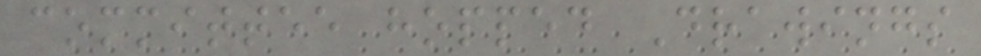committee hopped Drawings
